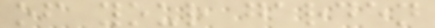of your garden
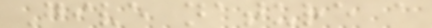Give nature a
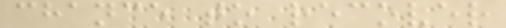chance to recover
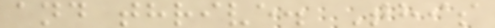and thrive. This
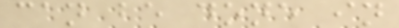can be done in
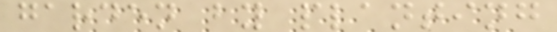garden by planting
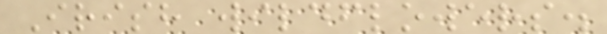Irish wildflowers.
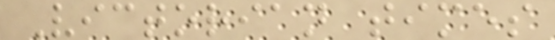Victorian times
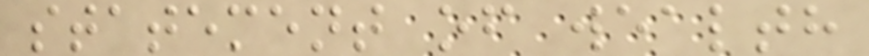statement of wealth
